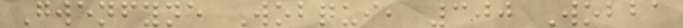Gwenfyne Wobqui, 300 Wobba
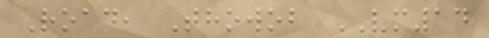Road, Thowob VM14
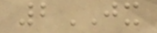2JX
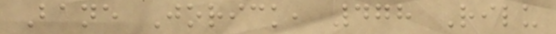Bane Jorick, 478 Rilu
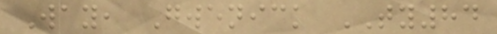Way, Gwenick TY84
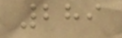289
